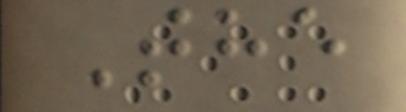The
